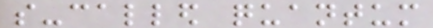so-called quantum
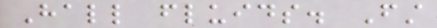Hall fluids. First
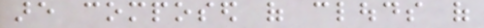are composed of clouds of
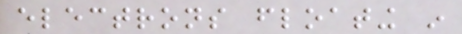electrons floating in
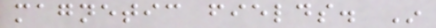magnetic fields. In
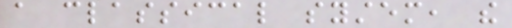a classical system, the
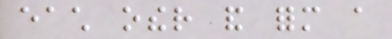each other and form a
